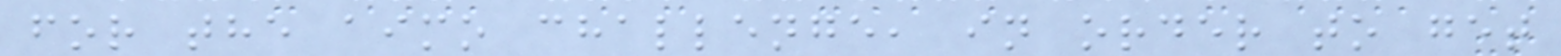for the aimo challenge, in order to get
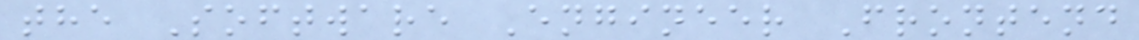the Software Engineer Frontend
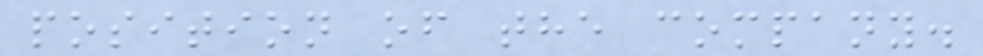position of the company.
